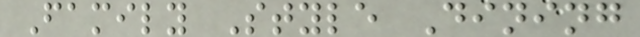Family Style Dining
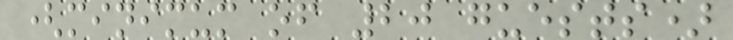(minimum of 20 guests)
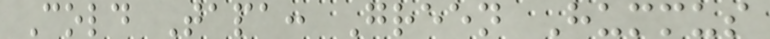Cold Tapa: Green Hummus
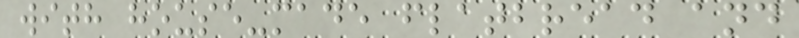with house-made flatbread and
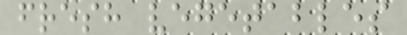fresh vegetables
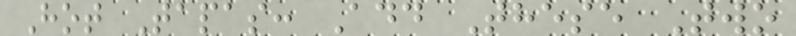Hot Tapas: Add These Two
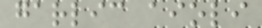garlic aioli
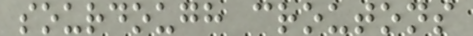sourdough croutons
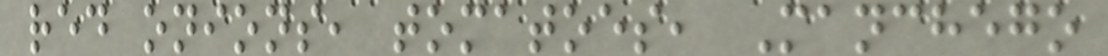red onions, tomatoes, Manchego
